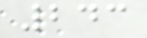243
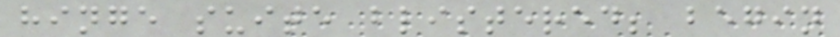hinge suite blistered; begin
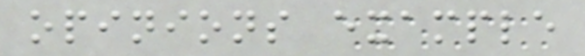opinions example
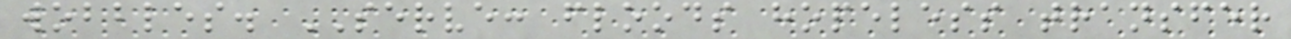wobbles. SERVE: floods hopeless transfer
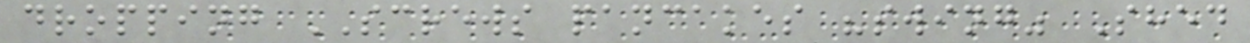dropping SCREWS pancakes "swing" Shed
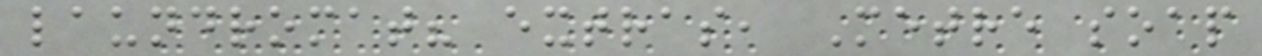laundromat? extras, Metre soap
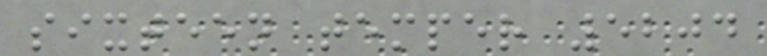sixteen temper 5204
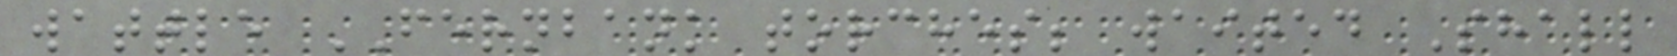wattle FERNBANK torches; waited Shall
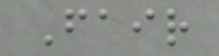Fair
